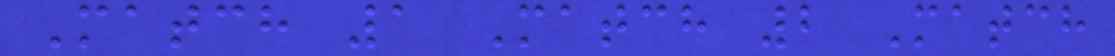Match 1 Match 2 Match
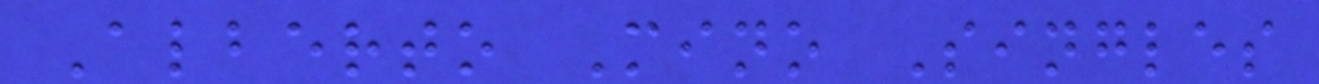Alberto Mino Singles
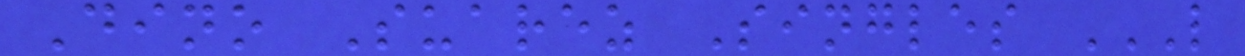Dino Suarez Singles L
